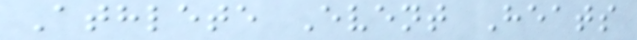Athlete Event Heats
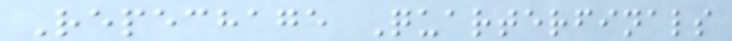Repechage Quarterfinals
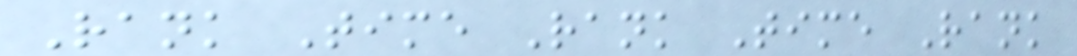Rank Time Rank Time Rank
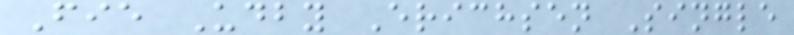Fie Udby Erichsen Single
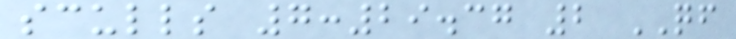sculls 7:29.37 2 QF
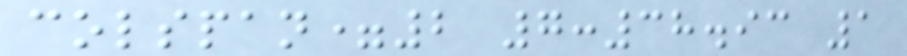colspan=2 7:38.93 1
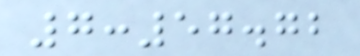7:57.72
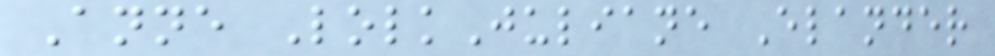Anne LolkJuliane Elander
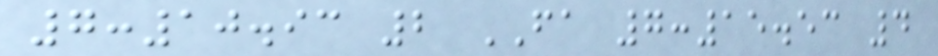7:10.93 2 FA 7:15.53 4
